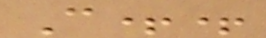C++
